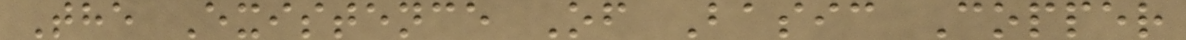The Existence Of Basic Copper
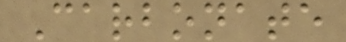Carbonate
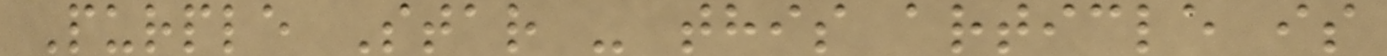Purple Star - this article is
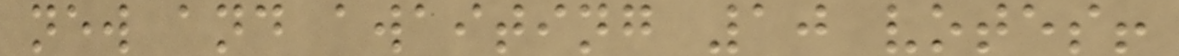new and awaiting 10 votes!
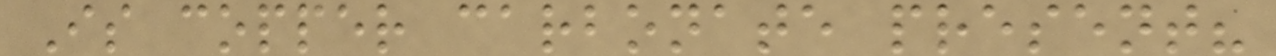Is copper carbonate present?
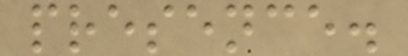presence.
